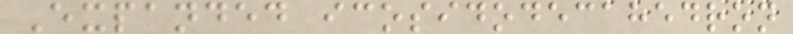Expanded icosidodecahedron
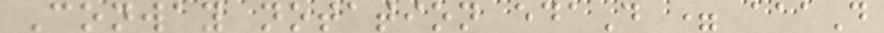Conway notation edaD = aaaD
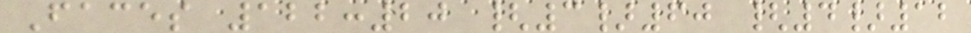Faces 122:20 {3}60 {4}12
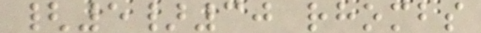{5}30 rhombs
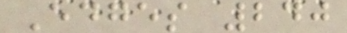Edges 240
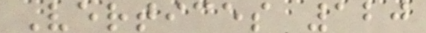Vertices 120
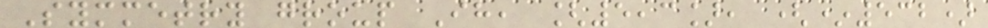Symmetry group Ih, [5,3], (*532)
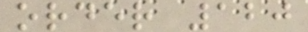order 120
